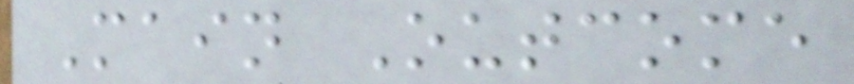Main Outcome
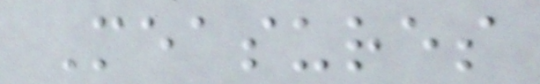Measures
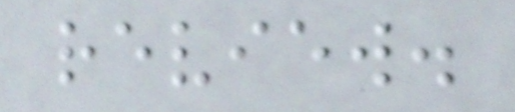review.
